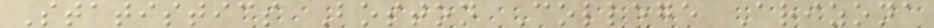Statistics Boston College Arizona
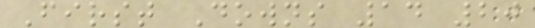First Downs 14 20
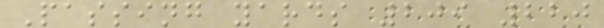Passing yards 209 220
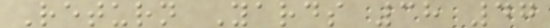Return Yards 38 47
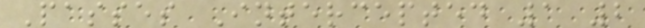Passes Intercepted 1 2
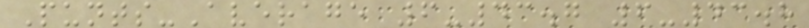Punts-Average 6-43.7 6-43.8
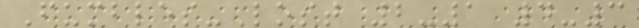Fumbles-Lost 2-1 4-3
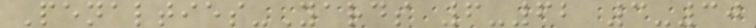Penalties-Yards 6-62 3-30
